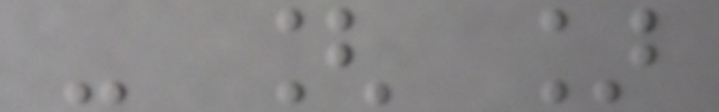- [ ]
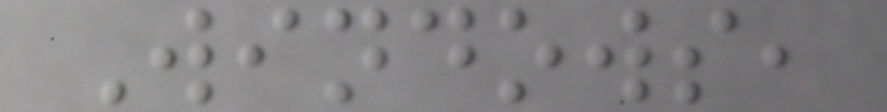Windows,
